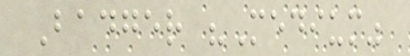Badger "Medium"
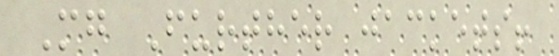Mg Further jackets!
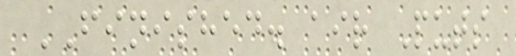FINISHED. air Puts
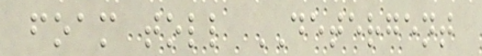foam toll DETERGENT
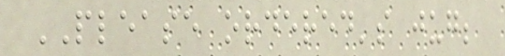PLEASE ordered's jug;
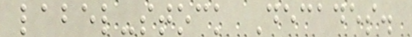label-stock Decades.
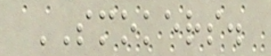SMOKERS.
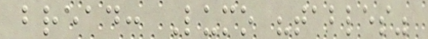bread: Lumo "tables"
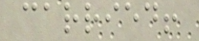carried!
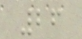26
